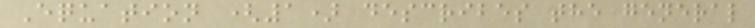Equation (1) describes the general
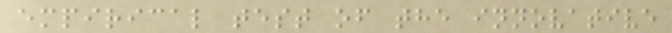empirical test of the innovative
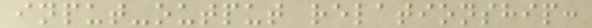input-output relationship:
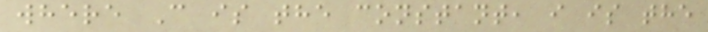where C is the constant, i is the
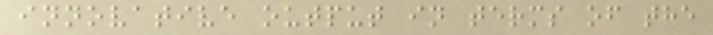innovative output in terms of the
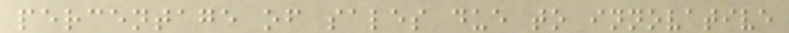percentage of sales due to innovative
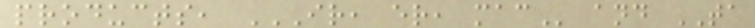products, IR, ER, MAC and TA
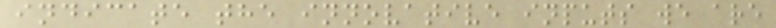indicate the innovative inputs we are
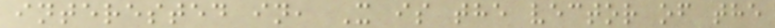interested in, X is the vector of the
